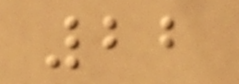22
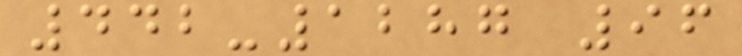442-1287 96
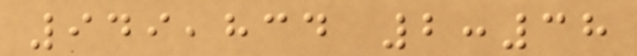949,834 2:38
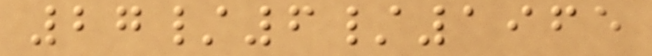27/6/1965
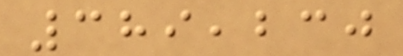389,230
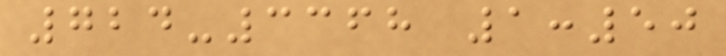724-3368 1:50
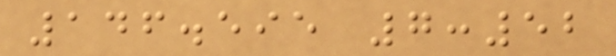146.595 7:52
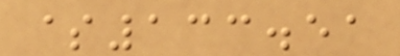$133.51
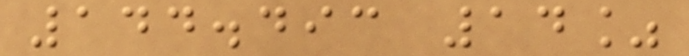144.493 14%
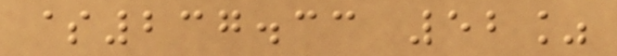$237.33 52%
